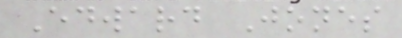Edward Jones
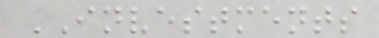INVESTMENTS
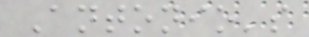Antonio's
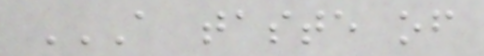A TASTE OF
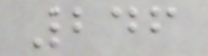246
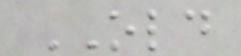OLD
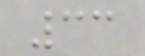33
